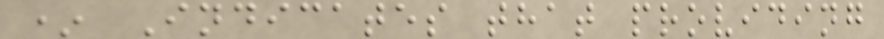* Indicates that providing
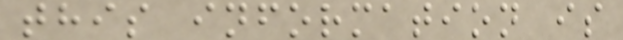this information is
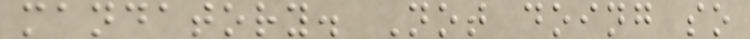mandatory. Not doing so
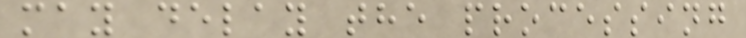may delay the processing
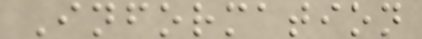Information
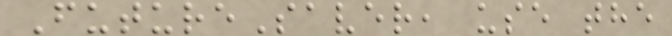FutureSaver, use the
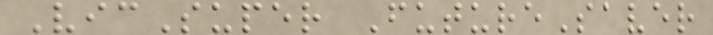VicSuper FutureSaver
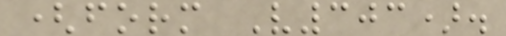(form V303).
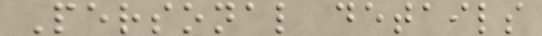Personal details
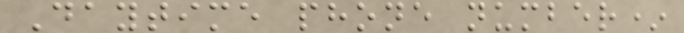Daytime phone number*
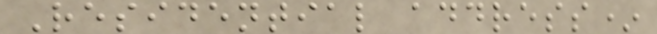Residential address*
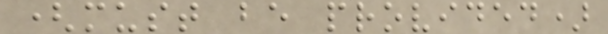(must be provided)
